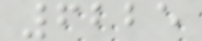6225
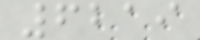6219
